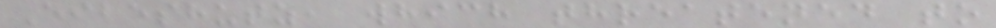Eibeshutz, which threatened to
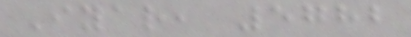Iyar, 5782
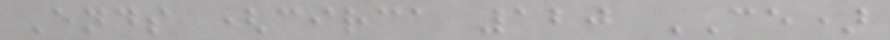Ends (circa 120 CE)
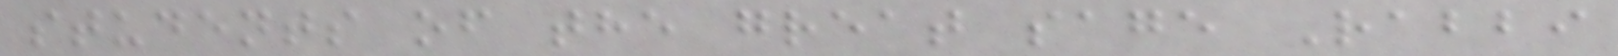students of the great sage Rabbi
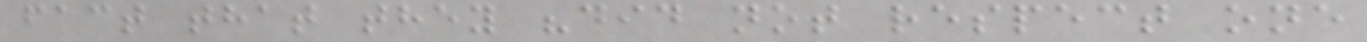fact that they "did not respect one
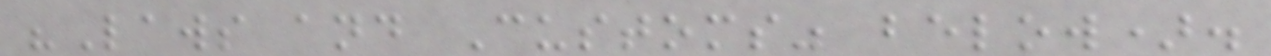"Laws and Customs" below).
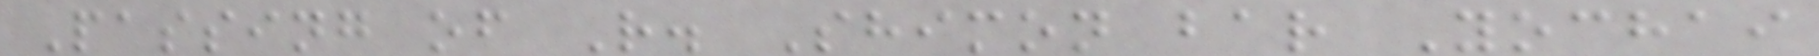Passing of R. Shimon bar Yochai
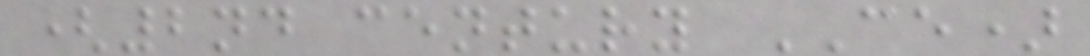(2nd century CE)
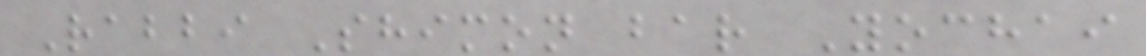Rabbi Shimon bar Yochai
